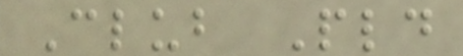Club Pld
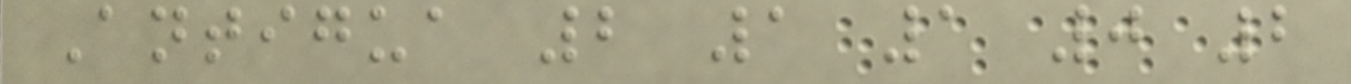Antigua 2 1 1 0 2
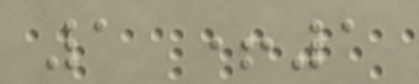1 +1
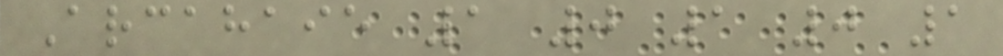Arcahaie 1 0 1 0 1
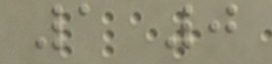1 0
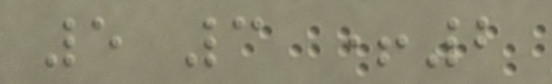5 3 +2
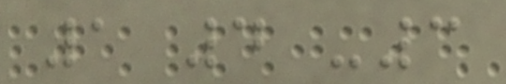1 4 -3
